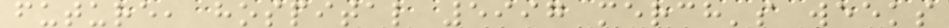future, hospital 5997 merch's weeks
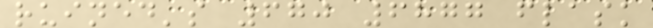ruined's 670 6877 flask
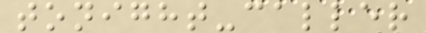tonight-caller
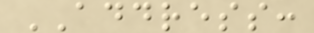ADDRESS:
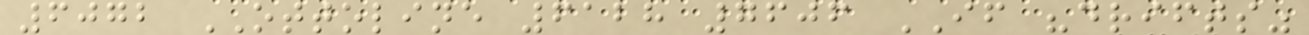6072 OTTOLINE 6128 7606 IF "drifts"
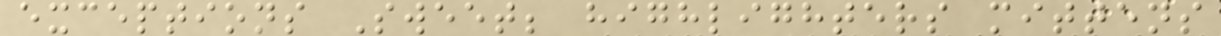exceptions Sweet; highlighters mittens
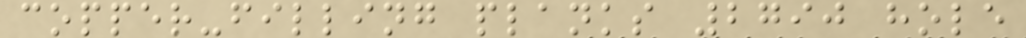copper-filling planks 2790 hole
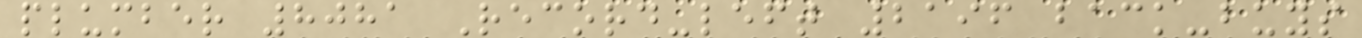plumber 8081 Record-left 2196 back-buys
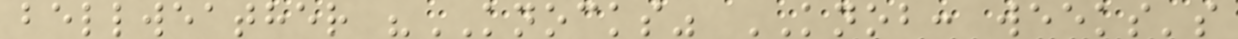bellweather "KNOCKS" KNOB: weeks's
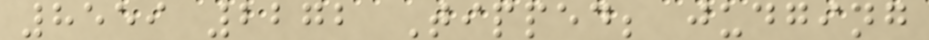8559 2272 Tipped; judging
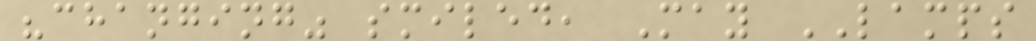"changing" smiled, May LAMPS
